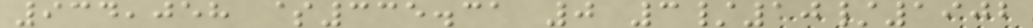934,058 $335.31 0 3/10/1902
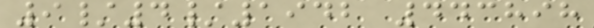9/4/1942 443898
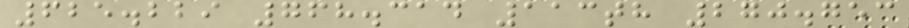625.229 768.314 113th 270.753
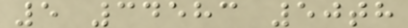5 34583 50th
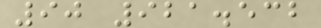90 921.532
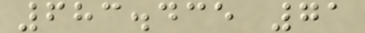683.435 71
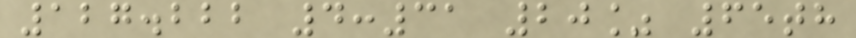127.222 4:31 20% 65th
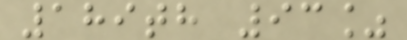189th 93%
